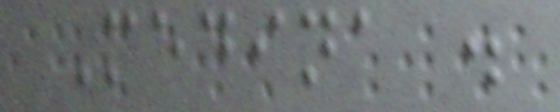Medina .
